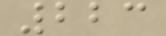223
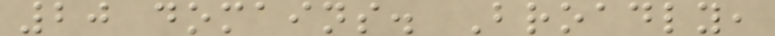20 domains. Broadly,
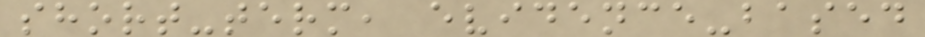short-term, evidence-based
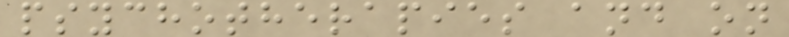psychotherapies and on
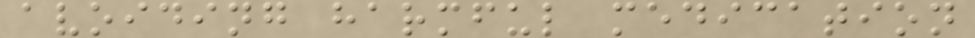avoiding harmful medication
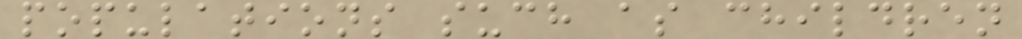populations such as children
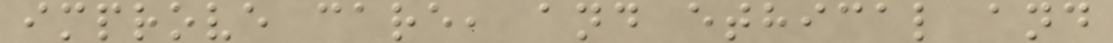improve care, and ethical and
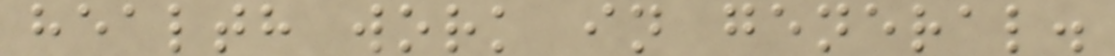health work in general.
